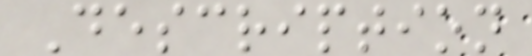Description
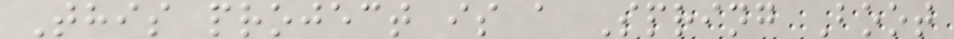This project is a Spring Boot
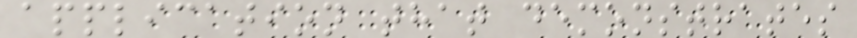application that demonstrates
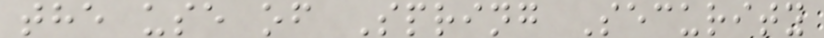the use of Spring Security
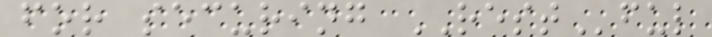for securing RESTful
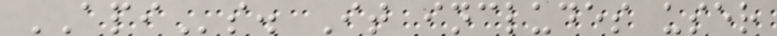APIs. It includes user
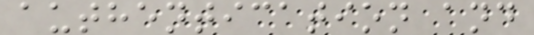authentication and
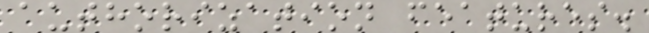authorization features.
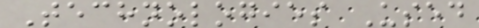Technologies Used
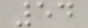54
